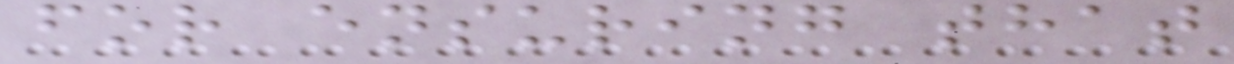for ensuring that
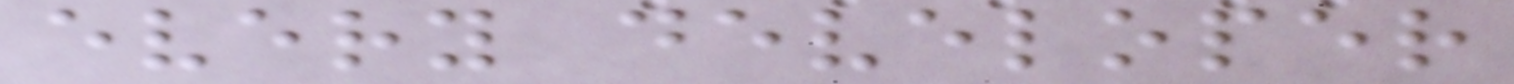every developer
